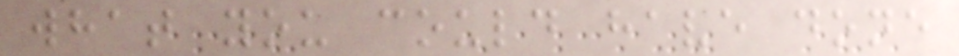what you could have done
